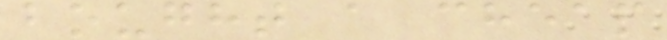bought a cheap
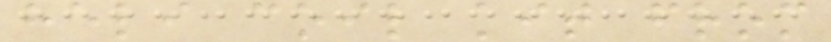heli coil kit from
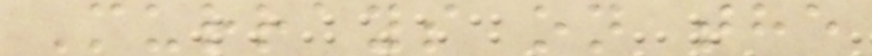Murrays on the
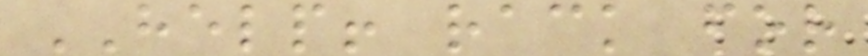HELP! rack for
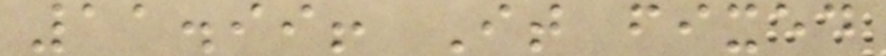11.99! It fixed
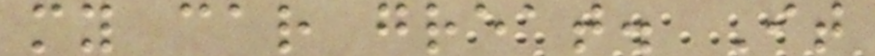my car great. It
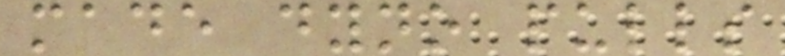made dyno pulls
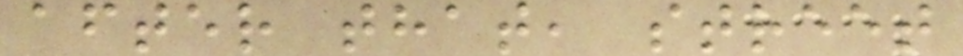after that, street
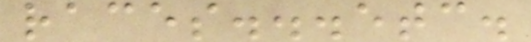races...etc.
